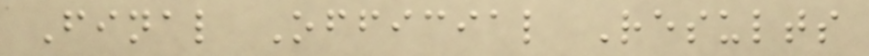Final Official Results
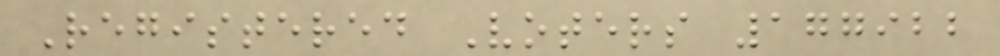Registered Voters 177922
